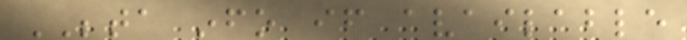BETA info if available
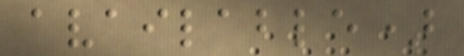available)
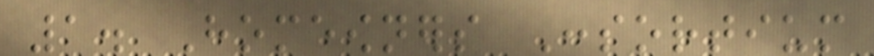1. Homeowners Consortium
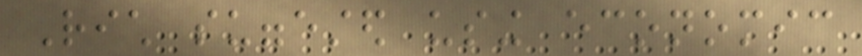Rich suggested using economic
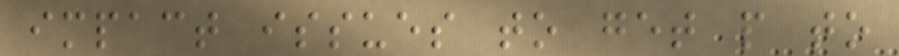impact issues to get people to
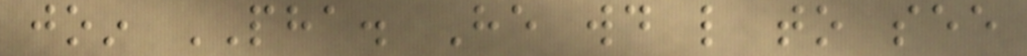join PHA. He would like to see
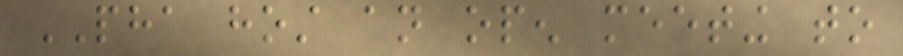PHA host an open meeting to
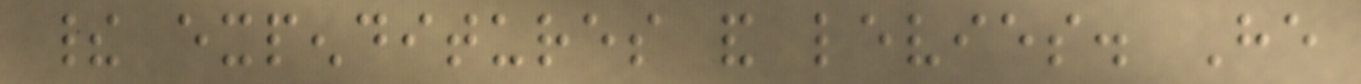their expenditures and levies. He
